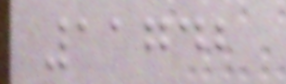11742
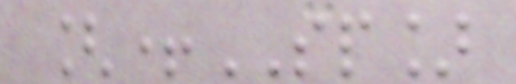[+SP]
